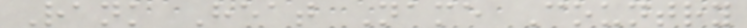Rank Heat Name Country
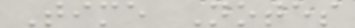Time Notes
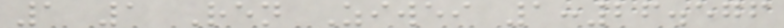1 1 Ren Ziwei 1:26.576
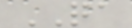QA
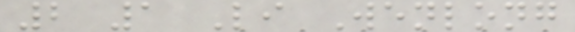2 1 Li Wenlong
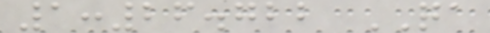1:26.722 QA
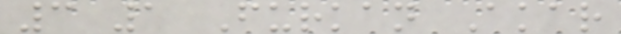3 1 Furkan Akar
